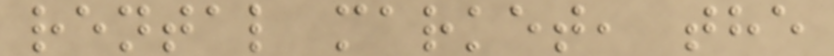rental market, the
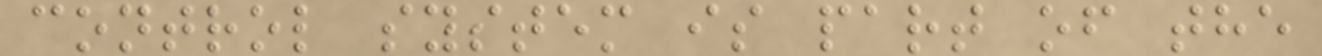control system is part of the
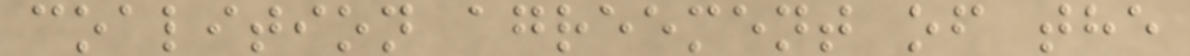coalition agreement of the
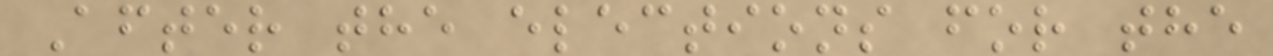After the elections for the
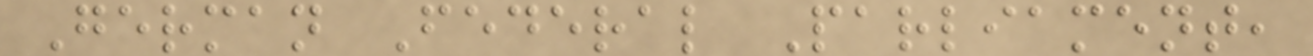German Federal Parliament,
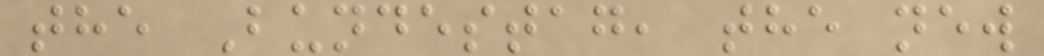the Bundestag, the new
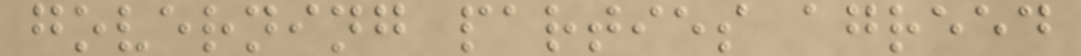governing parties agreed
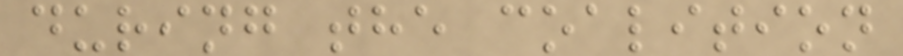during the coalition
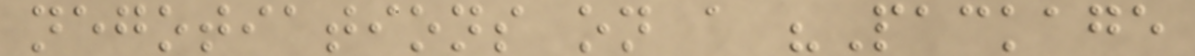negotiations on a "Package
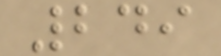249
